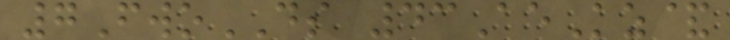7FwoDS 43AeKz&
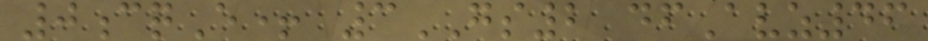0cqE+ 3GS2 dfAvz46
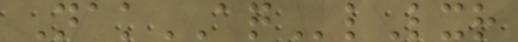NakAQlLxr
